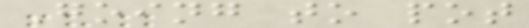Going to pot
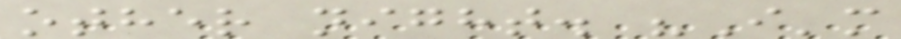other night. "I'm
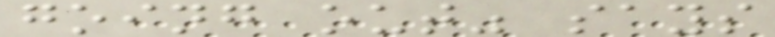going out" says
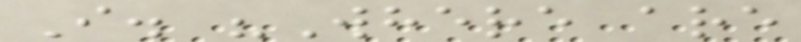I. "Where are
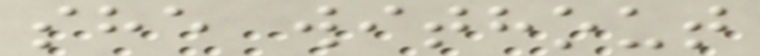she without
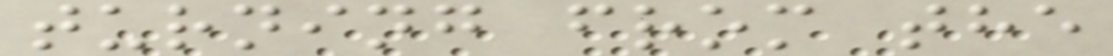turning from the
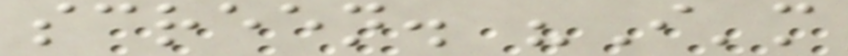screen. "I'm
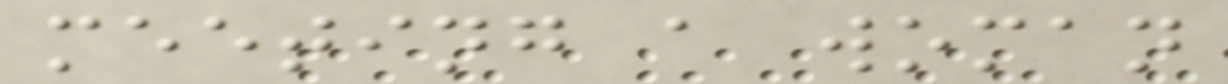meeting a woman
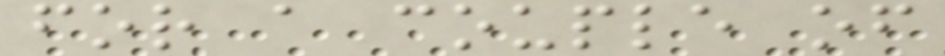for a couple of
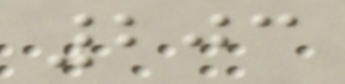203
